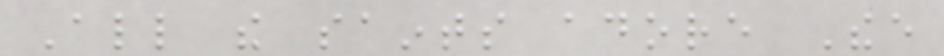All the saints adore Thee
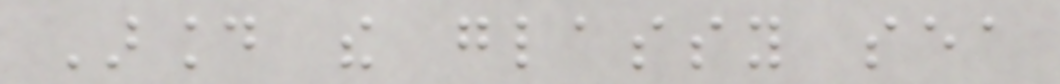Around the glassy sea
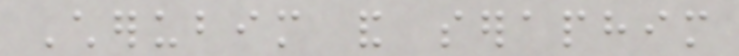Cherubim and seraphim
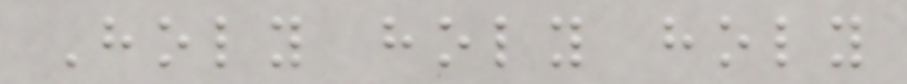Holy holy holy
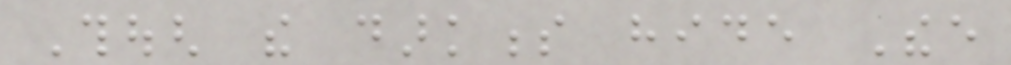Though the darkness hide Thee
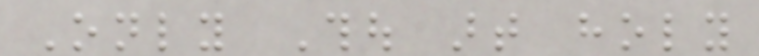Only Thou art holy
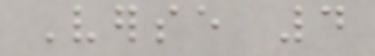Verse 4
